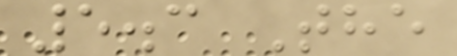5.3 The
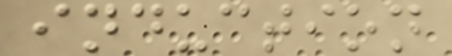induction
